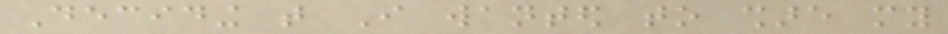Deciding that I wanted to share my
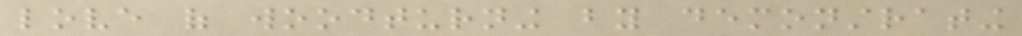love of woodturning by demonstrating
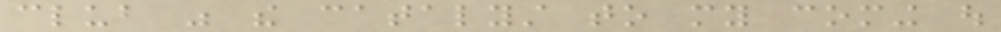club was the catalyst to my coming out
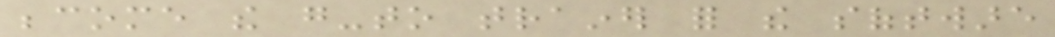become the go-to trainer for the software
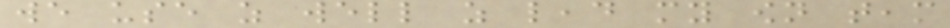we use as well as lead my own team
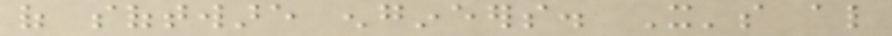of software engineers. It's also
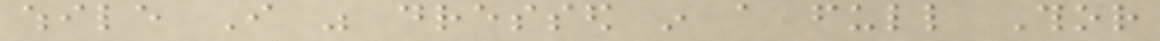while I was dressed in a full Thor
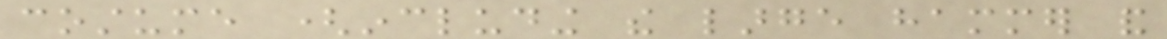costume (including the large hammer and
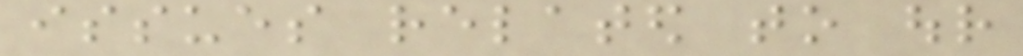issues related to our
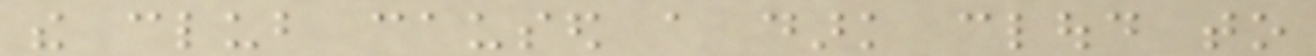the club caused a dark cloud to
